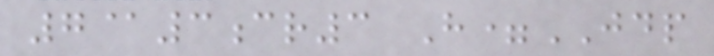7@3cr3 H=JDP
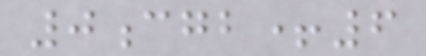0cgb+6
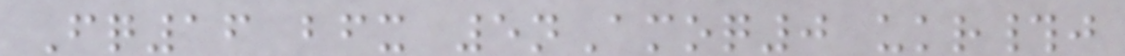Fq16 bfx 5nAmoq0 ukr#j
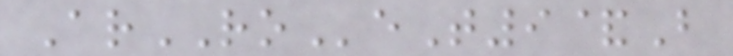ArROeT9&B
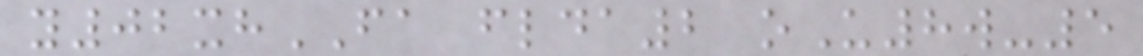y02xhFA flda2 oU8w-5
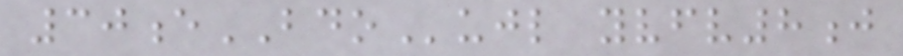30eBDOujl yvfv8j
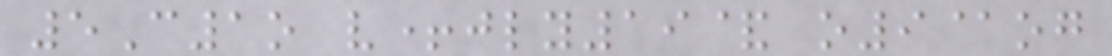5C1o v+jly19& o9@og
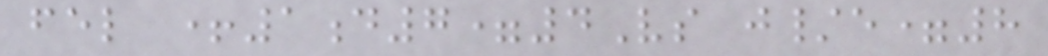fel +1d7=4Vs j/e=8
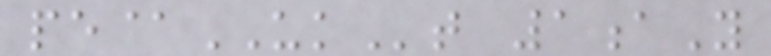pe@UKt 1aY
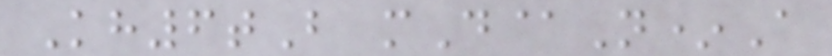Kh6tB mD@N*A
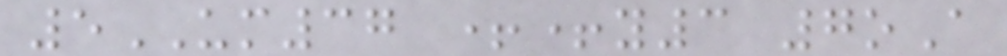5UM37 ++y3 7oA
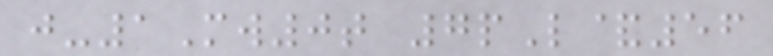j-1Mw0t 7pL&56
